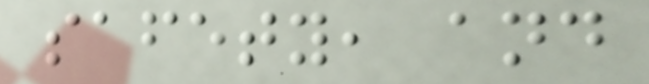safety, and
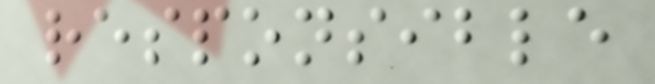responsible
